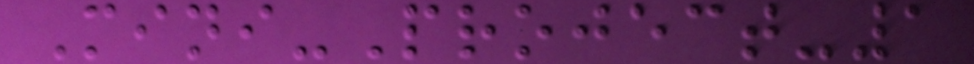Mini-Project-1
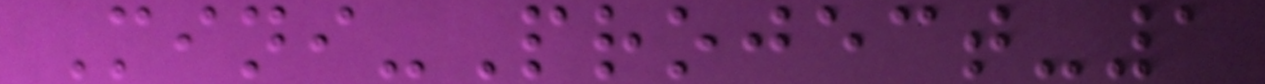Mini-Project-1
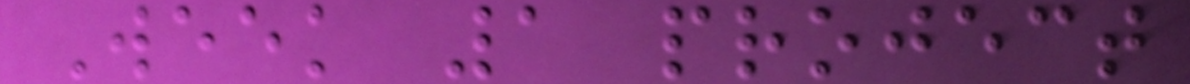Week 1 project
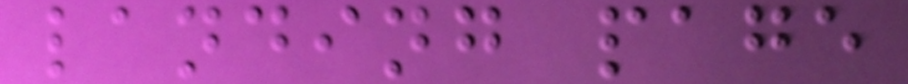landing page
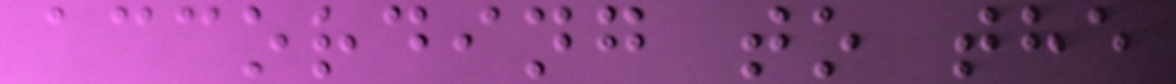according to the
